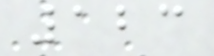123
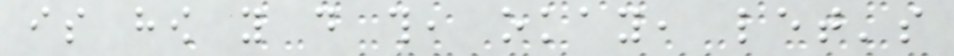is how you do this, okay, let's
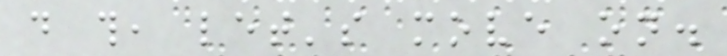do this, let's move on.
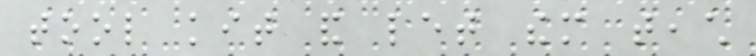tool kit and let them teach
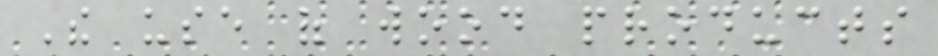The use of wood products
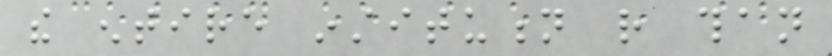the entire institution rather than
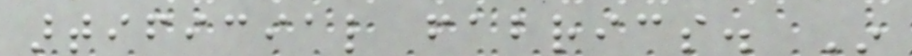artificial fabrics. In
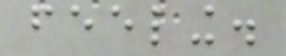feeling.
